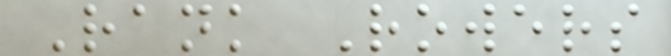Rank Rowers
